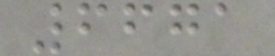6671
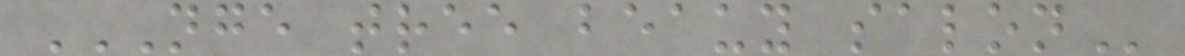NGE TREE BEAUY SALON
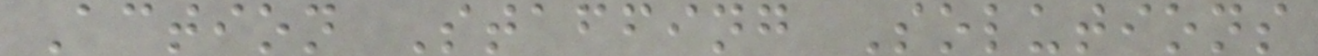Action Staffing Solutions
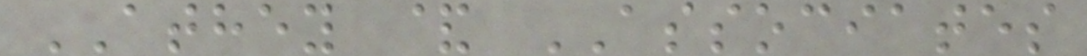ATHEY & ASSOCIATES
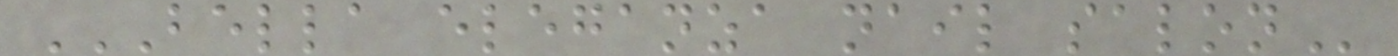BELLA ELEGANZA NAIL SALON
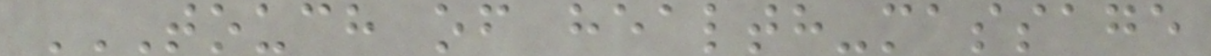TOUCH OF HEALTH-MASSAGE
